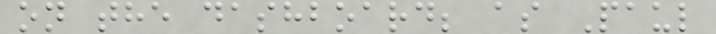on the dashboard; as Paul
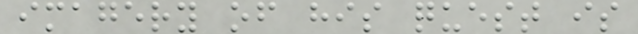imagery of his quest is
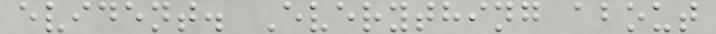evident. Everything about
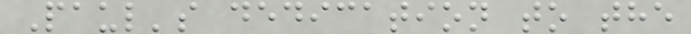Paul's dedication to the
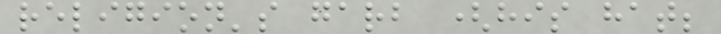religion's garb (his hat;
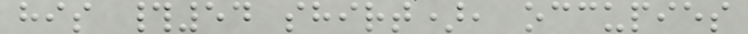his #54 shirt), occupies
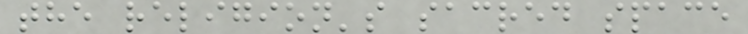the religion's sacred space
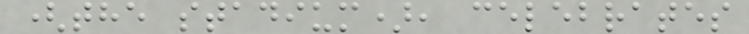(the stadium), celebrates
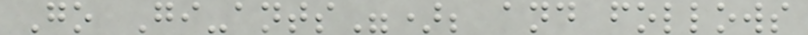Go Gi-ants"); and follows
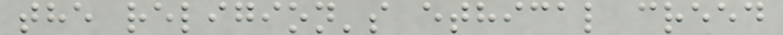the religion's ethical creed
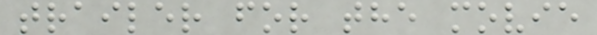trailer for the movie
